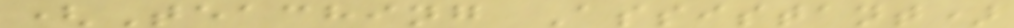(Teaching Assistant)
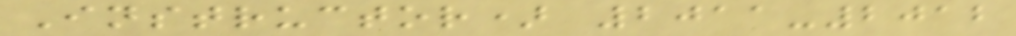Instructor) 2011-2012
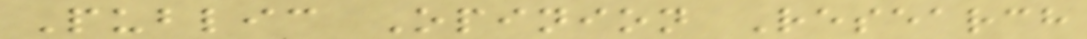Public Opinion Research
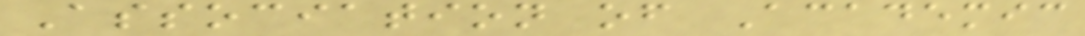Association of Academic
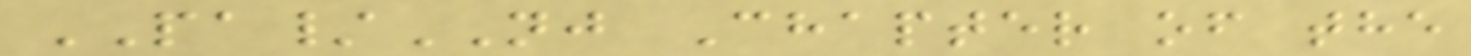PA/NJ Chapter of the
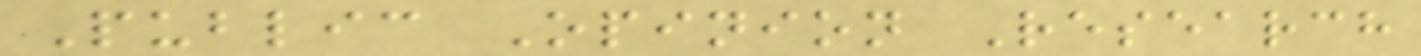Public Opinion Research
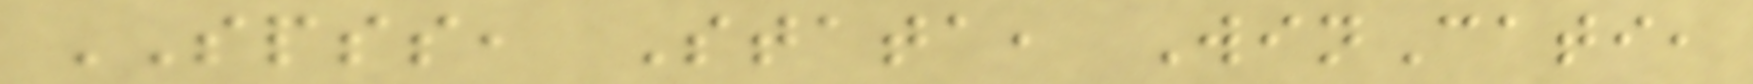SPSS, Stata, WinCati,
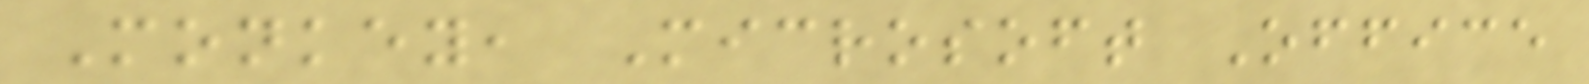Monkey, Microsoft Office
